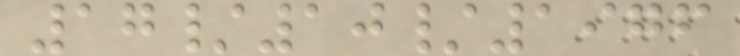17/10/1976
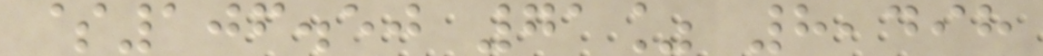$106.50 71% 8,498
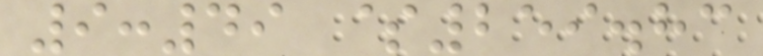9:49 $259.83
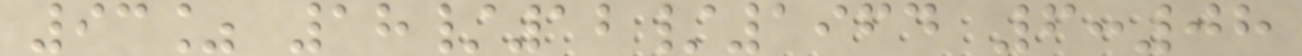93% 18/12/1964 6:08
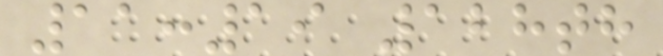11:19 128th
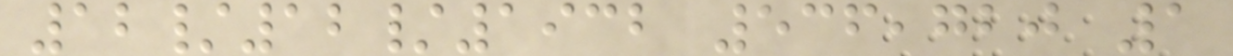12/12/1932 536,720 1
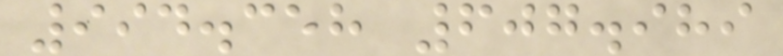994.358 607.989
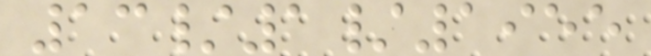13/1/1955
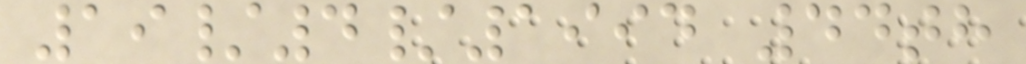19/4/1994 44th
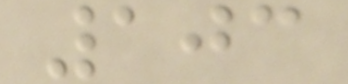103
